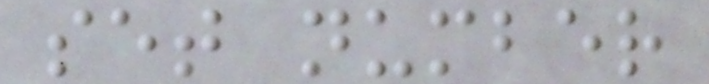set number
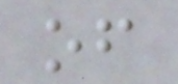of
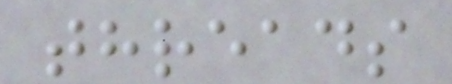threads
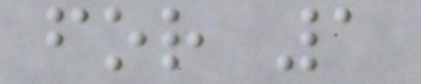for 1
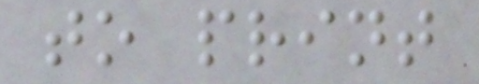to print
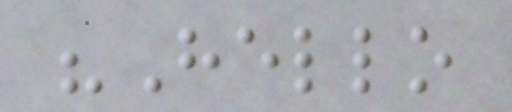"Hello
